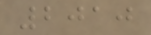2010
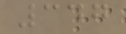347
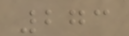273
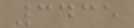3435
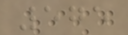575
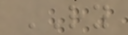RY
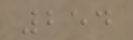254
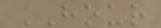HOUR
